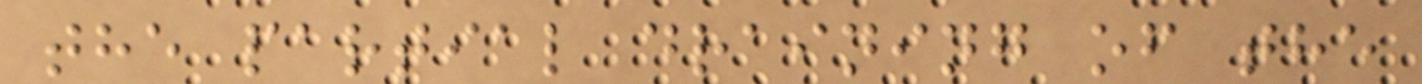the partial draining of the
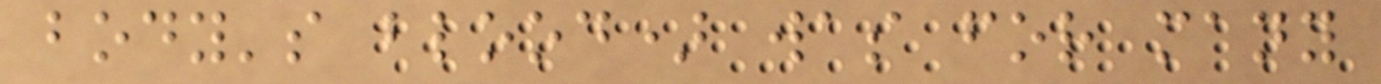body's blood) was for many
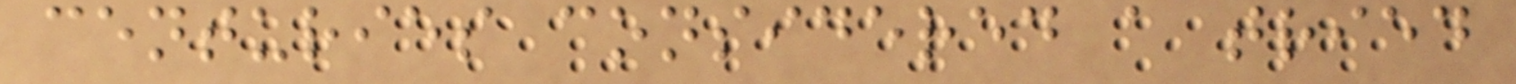centuries considered a tried
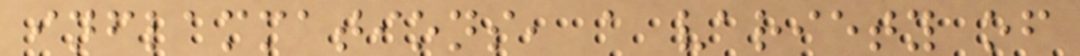inflammations, a variety of
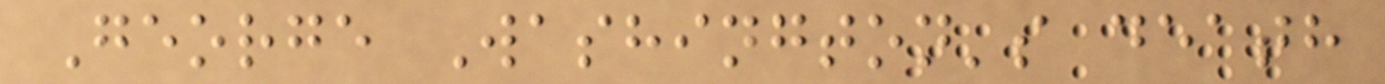George Washington's death
